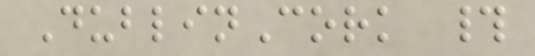DublinCork #
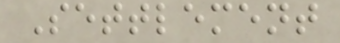Settlement
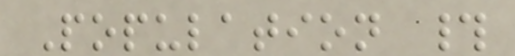Population #
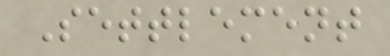Settlement
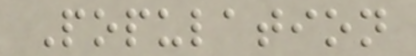Population
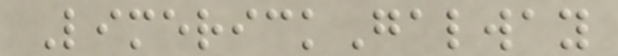LimerickGalway
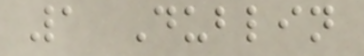1 Dublin
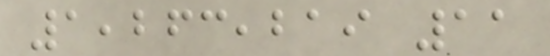1,263,219 11
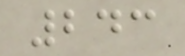243
